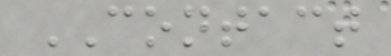CONTACT
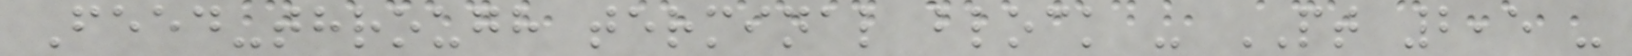Feed-through terminal block - PT 2,5 -
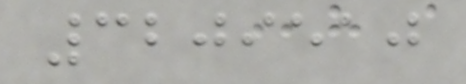3209510
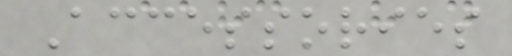Accessories
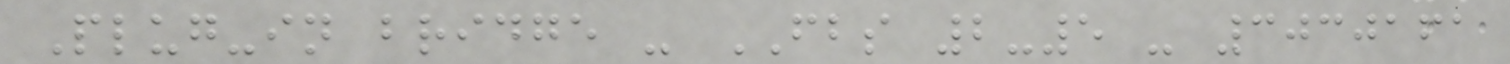Plug-in bridge - FBS 2-5 - 3030161
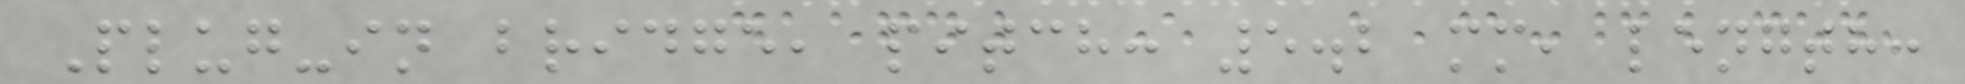Plug-in bridge, pitch: 5.2 mm, length:
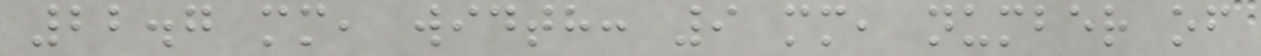22.7 mm, width: 9 mm, number of
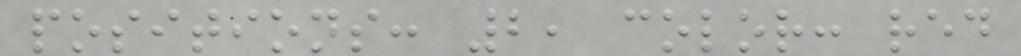positions: 2, color: red
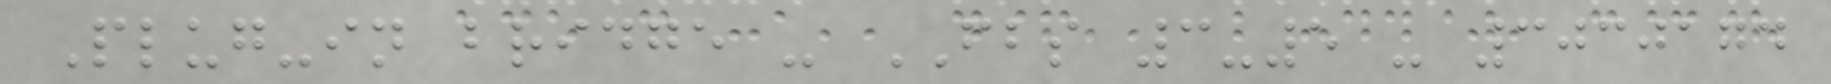Plug-in bridge - FBS 3-5 - 3030174
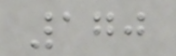170
